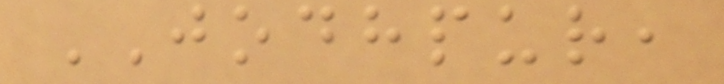JODHPUR,
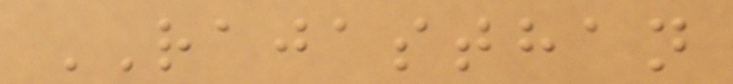RAJASTHAN
